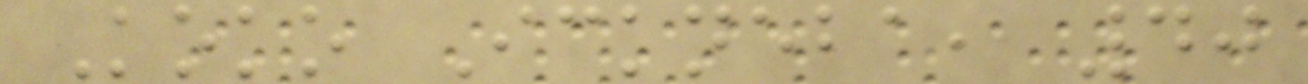Koko Ickneba, 40
